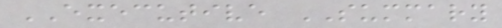EXECUTIVE SUMMARY
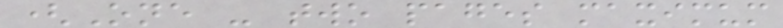(One - two pages maximum
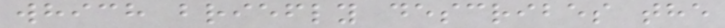which briefly describes the
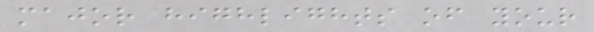major highlights of your
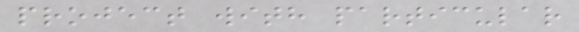project with particular
